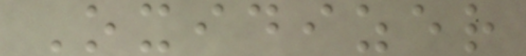Oxidizer
